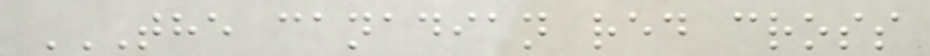THE CANADIAN RED CROSS
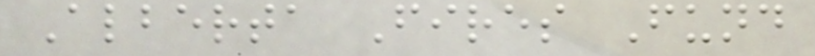Alberta Fires Fund
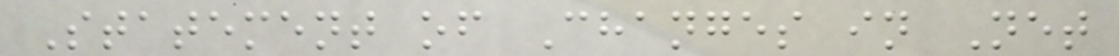Statement of Changes in Net
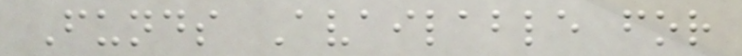Funds Available for
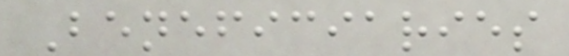Beneficiaries
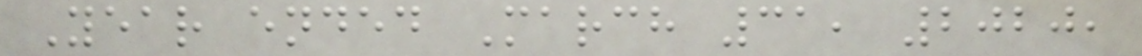Year ended March 31, 2020,
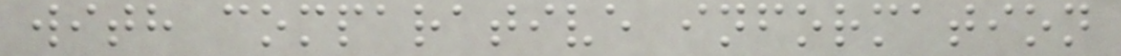with comparative information
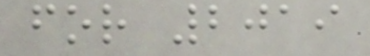for 2019
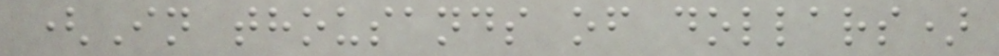(In thousands of dollars)
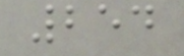254
